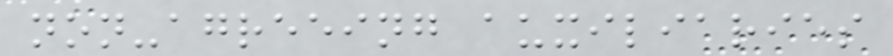non-agreeing auxiliaries
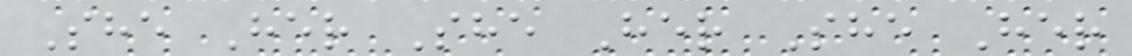She Her She Her She Her
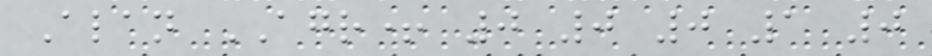Alan AGR+ 0 0 0 1 0
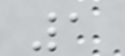1
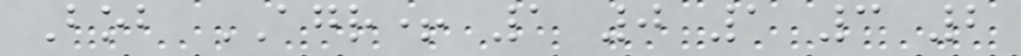Bob AGR+ 1 0 1 3 2
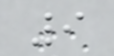9
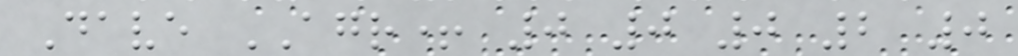Dave AGR+ 0 0 0 2 0
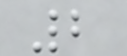2
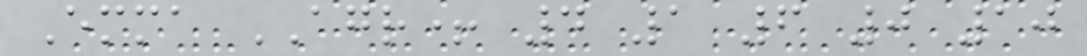Emma AGR+ 4 1 6 0 10
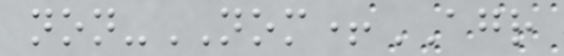non-NOM+AGR
